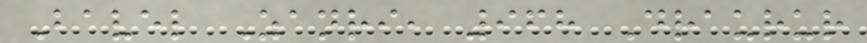Bavel Zanri, 968 Draurur
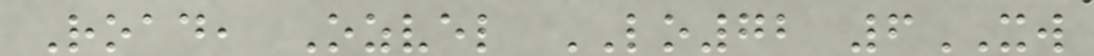Road, Ozvel LO72 6XW
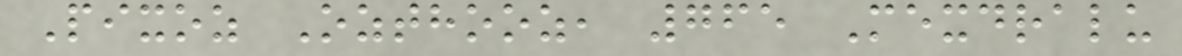Pixoz Ozthooz, 765 Mexdralu
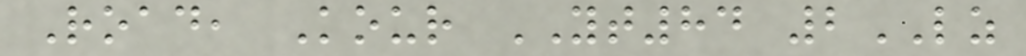Road, Kour YT84 2LZ
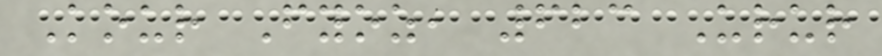Kour Fyoz, 623 Urur
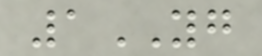1YG
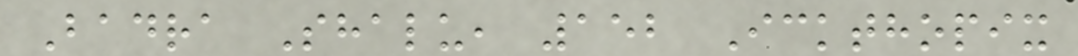Badra Shalu, 152 Ickthopix
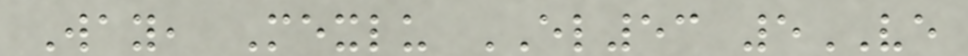Way, Mexlu EL53 5VE
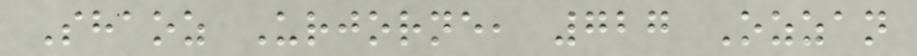Shaoz Urjorne, 727 Ozzan
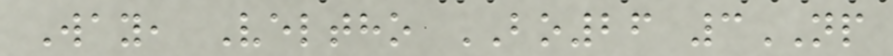Way, Veltho BO26 3NP
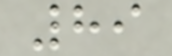89
